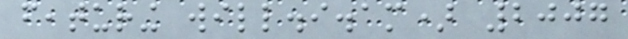featuring will.i.am) 2007
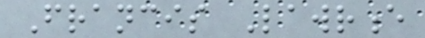Francis Lawrence
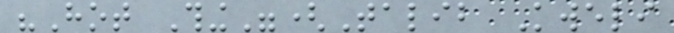"Hot Thing"(Talib Kweli
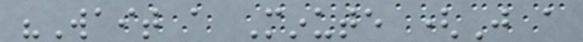"Wait a Minute (Just a
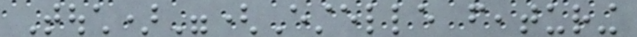Touch)"(Estelle featuring
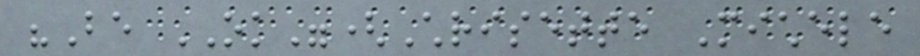"Be OK"(Chrisette Michele
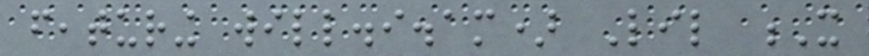featuring will.i.am) Lil X
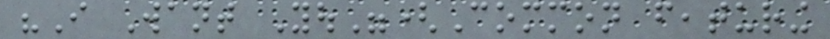"I Want You"(Common featuring
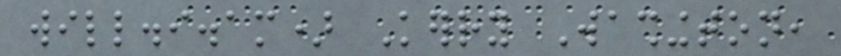will.i.am) Kerry Washington,
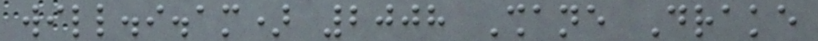will.i.am) 2008 Shane Drake
